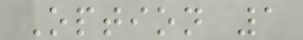Option 1
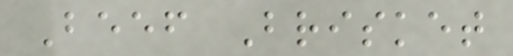Beef Brisket
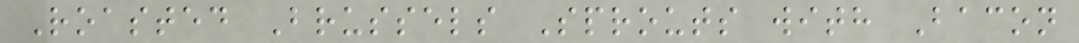Roasted Brussels Sprouts with Bacon
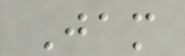Jam
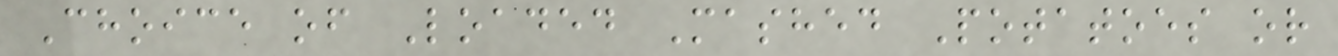Choice of Loaded Mashed Potatoes or
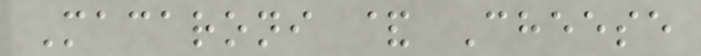Macaroni & Cheese
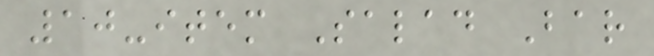10-item Salad Bar
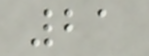21
